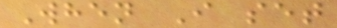When I set
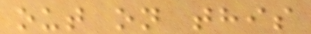out on this
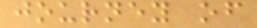journey of
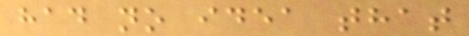had no idea that
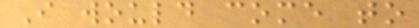I would come to
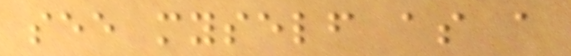see myself as a
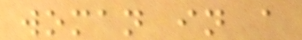woman in a
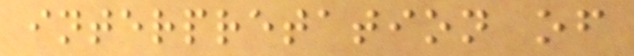interpretation of
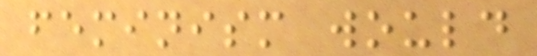feminism would
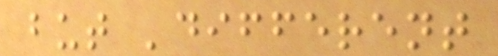but 'different
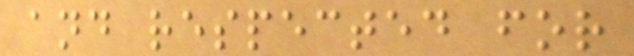and respected for
